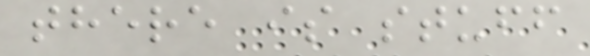there is stuff
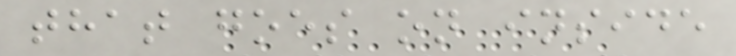that goes on inside
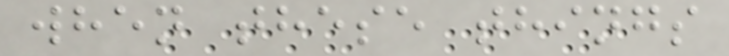when these things
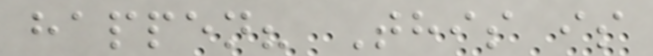happen? This is
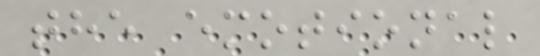the emotional
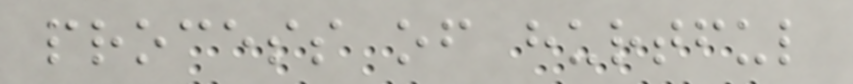process of hurtful
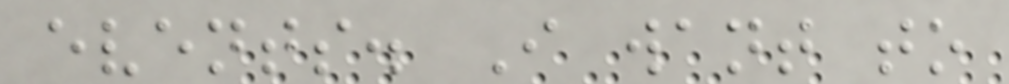events. I want to
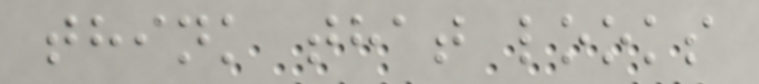think that looks
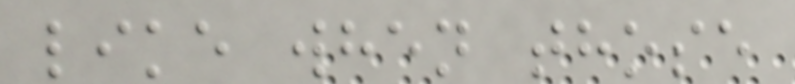like when those
